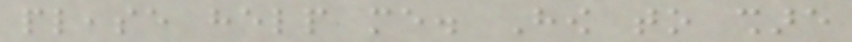please help me. How to share
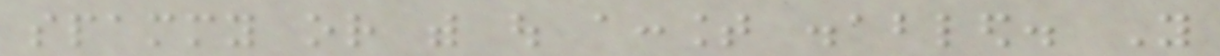spammy or with out account disabled. You
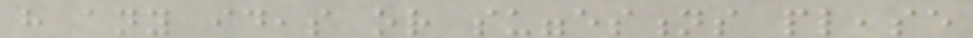have any ideas or suggestions please
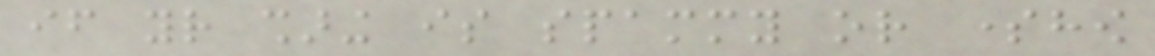if your sharing is spammy or somehow
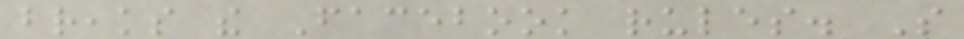breaks the Facebook rules. So
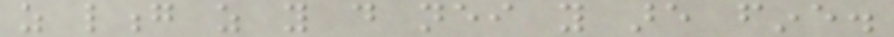as long as you do neither you are fine.
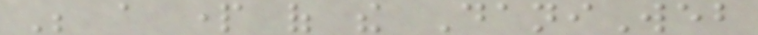Be a part of the DaniWeb
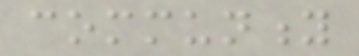community
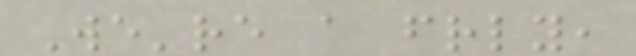We're a friendly,
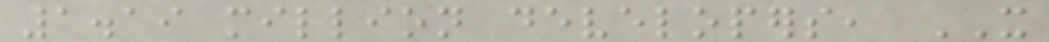1.19 million developers, IT
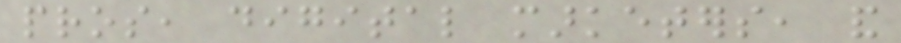pros, digital marketers, and
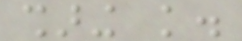sharing knowledge.
